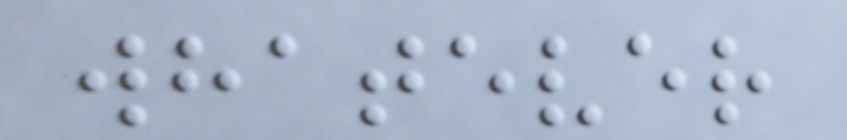whatever
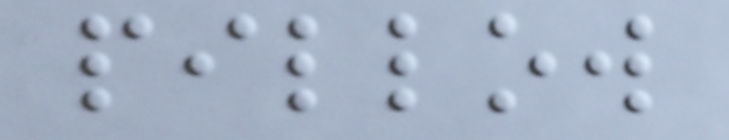pillow
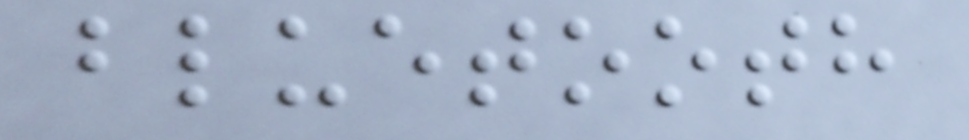bluetooth
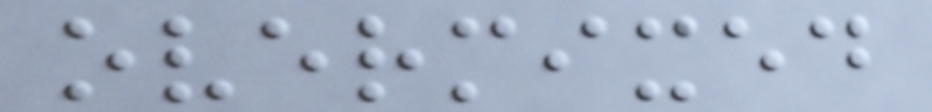overmixed
